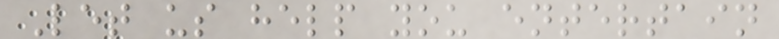Let us help you entertain
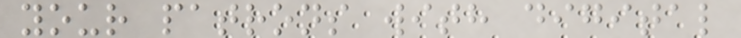your patrons with digital
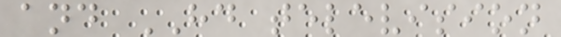and HD television
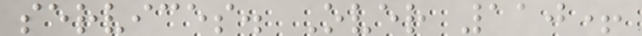services. Over 110+
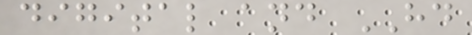digital and HD
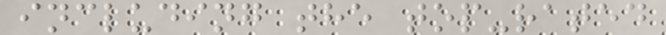including the top-rated
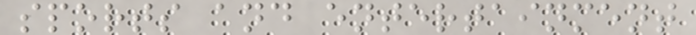sports and entertainment
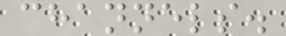channels.
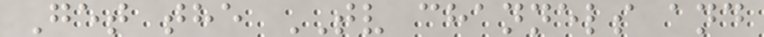Get the TV channels and
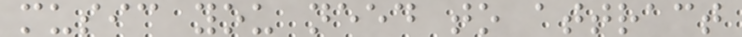music you need to attract
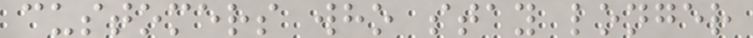customers who stay longer
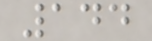144
